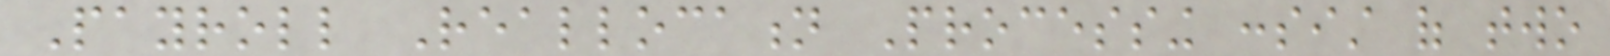Payroll Reallocation Processing consist of two
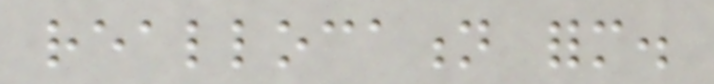reallocation form.
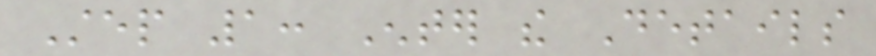Step 1: Enter the Details
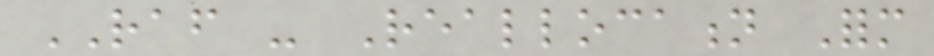RAF - Reallocation Form
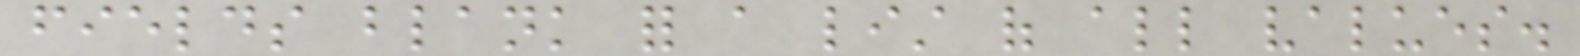fields blank for a list of all values.
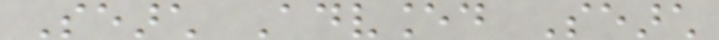Search Advanced Search
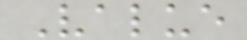Value
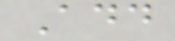Add
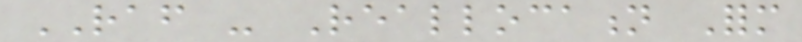RAF - Reallocation Form
